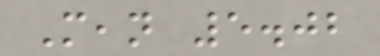Mean 5.02
